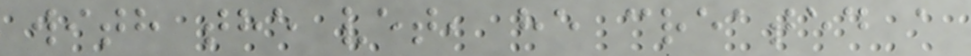with the vet, he created a
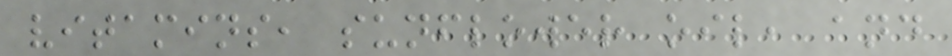vitamins, sunflower oil, and
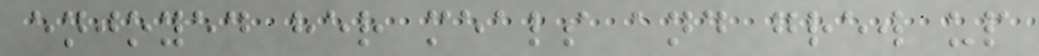enjoyed her meals and grew up
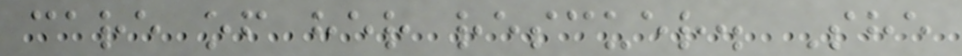care of her rescuer. She
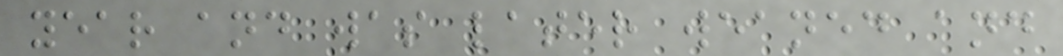year and was later weaned and
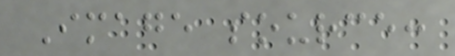Image source:
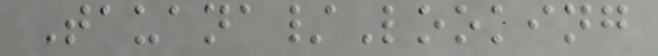Tauana/Looking
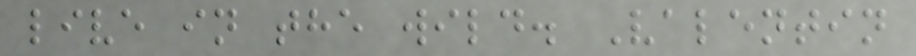live in the wild. Valentin
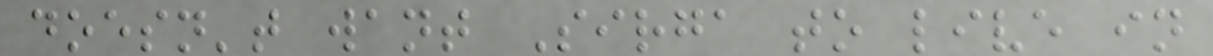doesn't want Sirga to live in
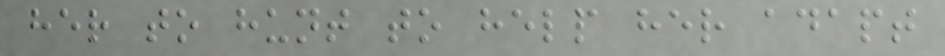her to hunt to help her adapt
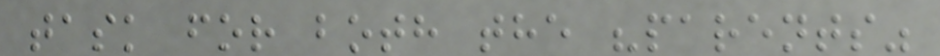task for both the "parents"
